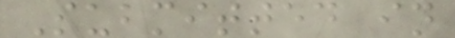Submitted in
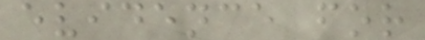evidence for
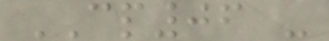CP06 -
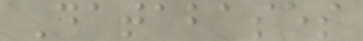Databases
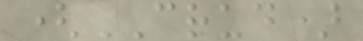(CRUD)
